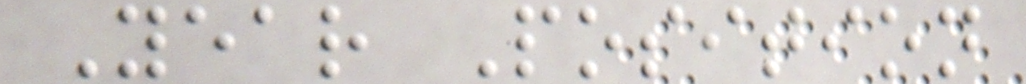Year Position
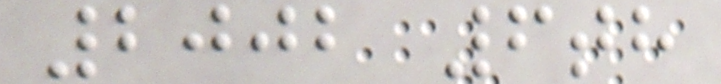2002 6th
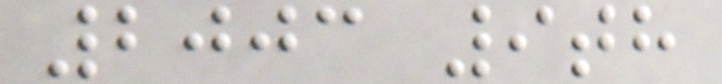2003 9th
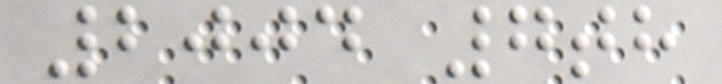2004 7th
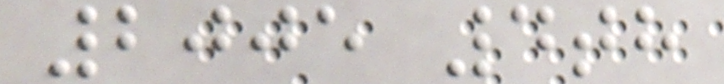2005 4th
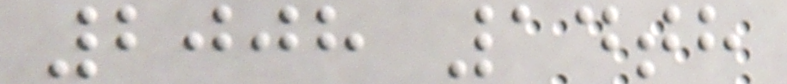2008 14th
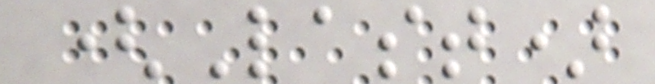(Last)
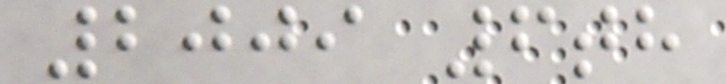2009 6th
